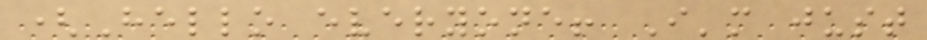(Hello everyone! I'm just
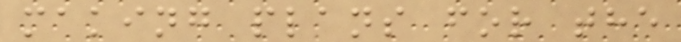making plans for the
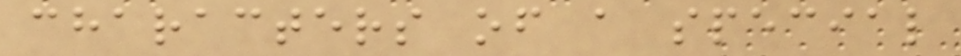characters of a special
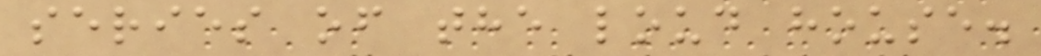series of the loud house.
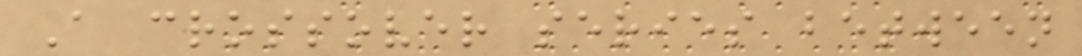A crossover series between
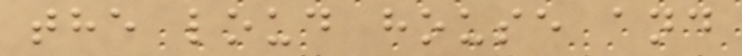the loud house and
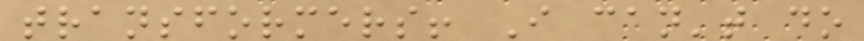transformers! I can't do
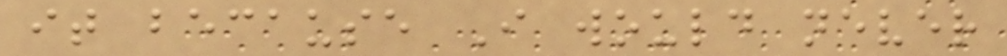it because I would never
